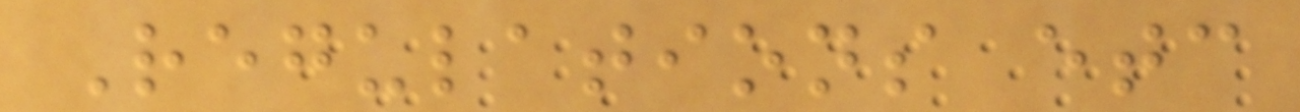Regulations etc
